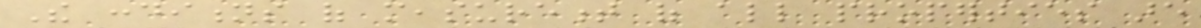The conditions of measurement of all properties are
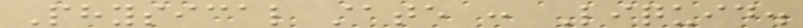Physical state : Liquid.
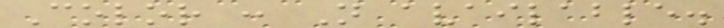Color : Not available.
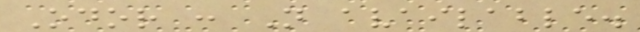Odor : Not available.
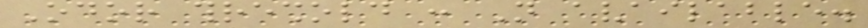Odor threshold : Not available.
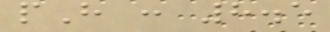pH : 8.5
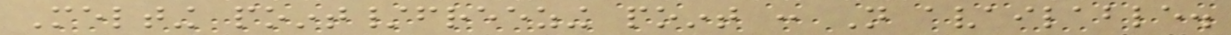Melting point/freezing point : Not available.
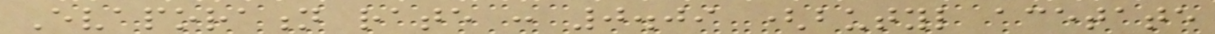Evaporation rate : 0.09 (butyl acetate
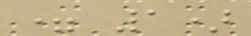= 1)
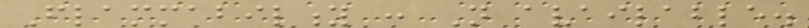Flammability : Not available.
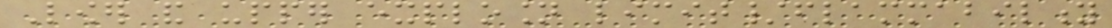Lower and upper explosion limit/flammability
